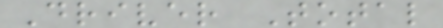Driver Total
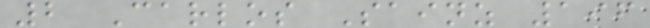2 Carlos Sainz 196
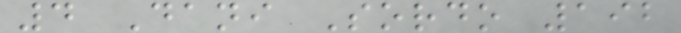4 Dani Sordo 192
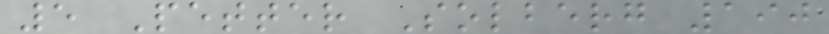5 Petter Solberg 190
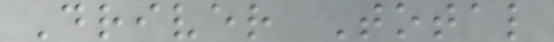Driver Total
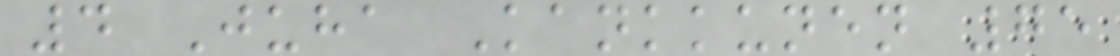4 Juha Kankkunen 75
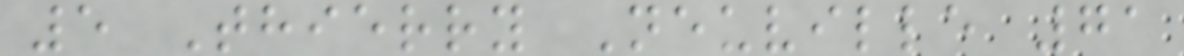5 Thierry Neuville 71
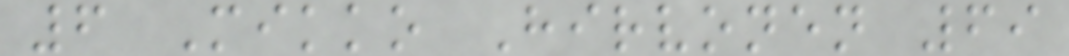6 Mikko Hirvonen 69
